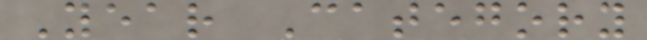Year Category
